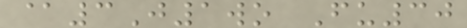@3J1wo Fu30
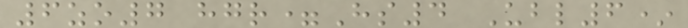6zo7 hgr=Hs4 Ubl6*
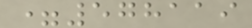=578119
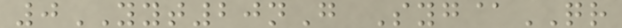0YYT20nG Syg@QR
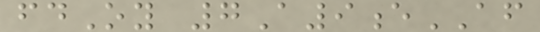fdOy 7A9eAF
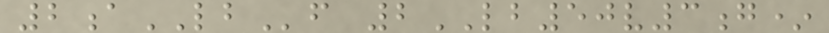2aLBf 2LB50v3g*
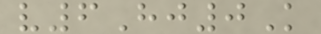v6Hj0K
